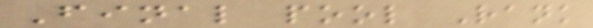Final pool Rank
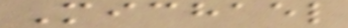Michael
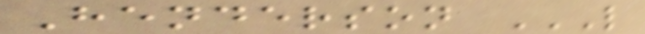Henderson L
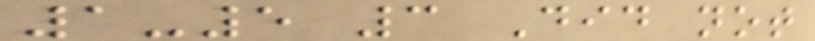1-5 3 Did not
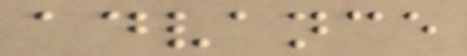advance
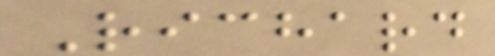Richard
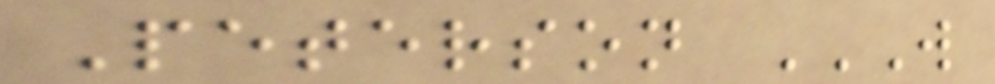Peterson W
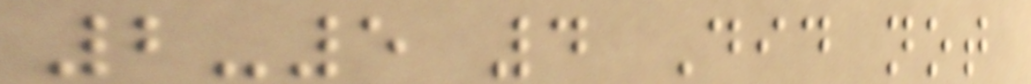2-5 4 Did not
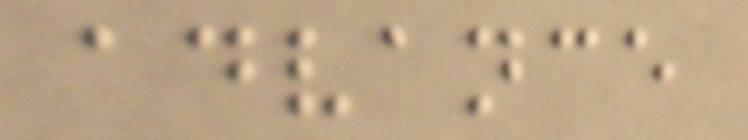advance
